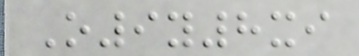O9y8xi
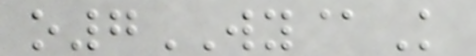o7WY@K
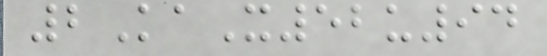2KaX52u94
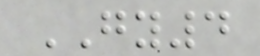GY4
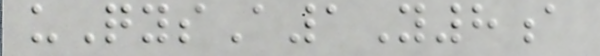uQysA1Y8a
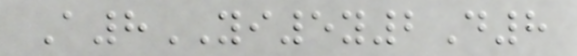A8YI5y2D8
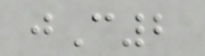jC2
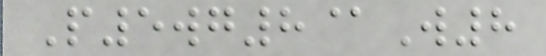P5wg8@W8
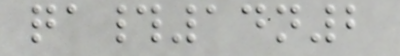qa#14n2
